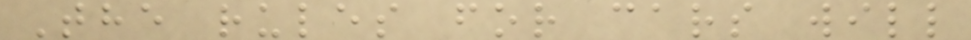The rules for cars will
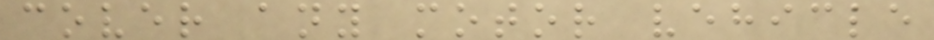cover any motor vehicle
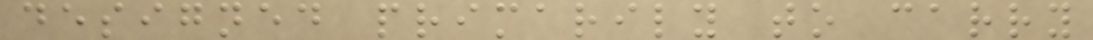designed primarily to carry
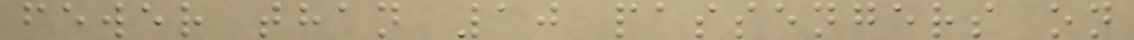fewer than 10 passengers on
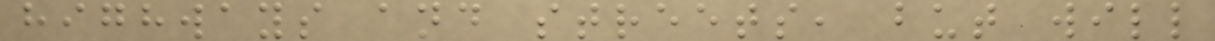highways and streets, but will
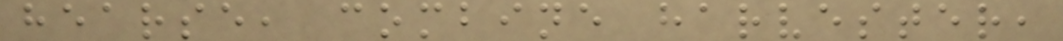hearse, combine harvester,
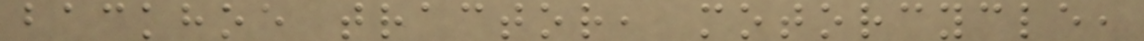backhoe tractor, motorcycle,
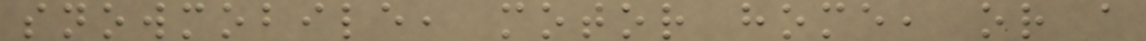snowmobile, motor home, or a
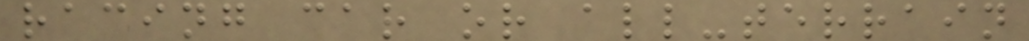racing car or all-terrain
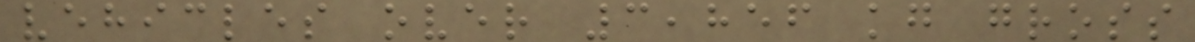vehicles over 3,856 kg gross
